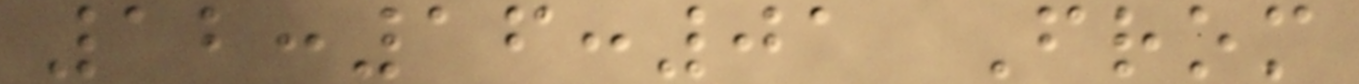12:16:01 From
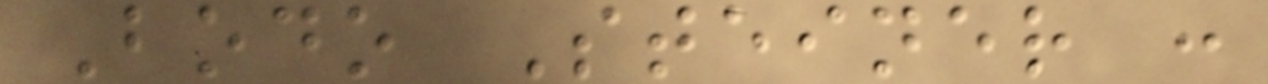Bodo Steiner :
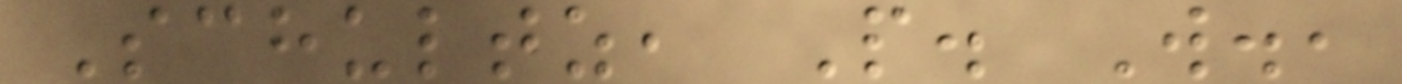Schultz, P. W.,
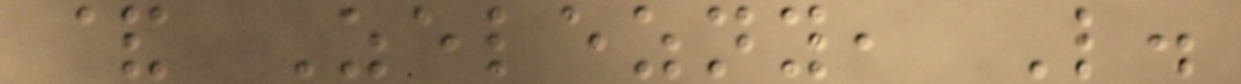& Zelezny, L.
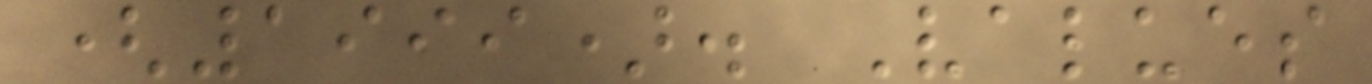(1999). Values
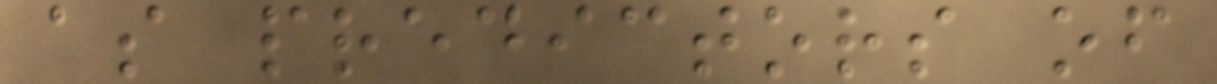as predictors of
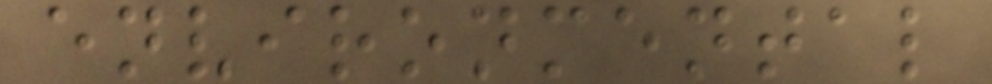environmental
